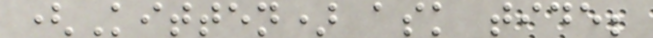(Kitten) ask tide;
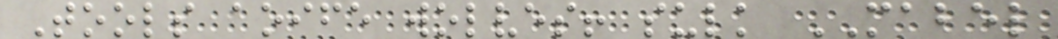Tools aoife wolves! sulk MABEL
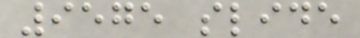9575 slide
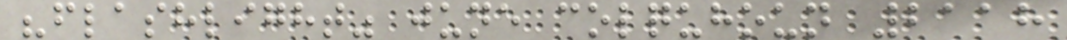"flashlight" june colquhoun 2118
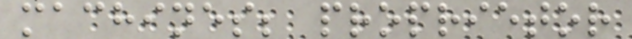machines; proprietor
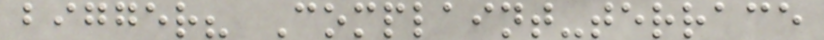bigger? Complaint-terrace
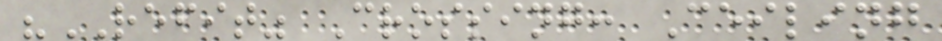"REFIT" Crossing: Ceiling
